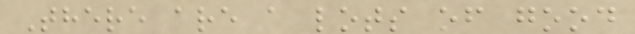There are a lots of good
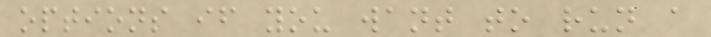options if you want to run a
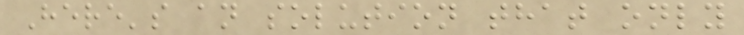Here's an solution that only
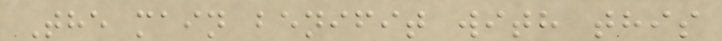The main benifit with this
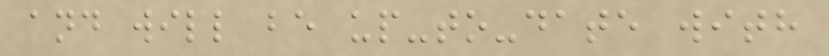and will be up-to-date with
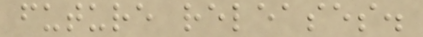future releases.
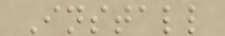Install
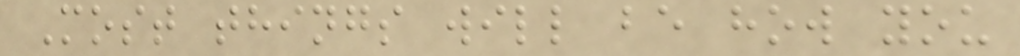Most things will be how you
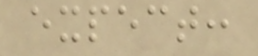expect:
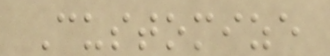Customize
